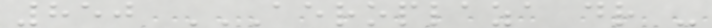850 AEROPLAZA DR -
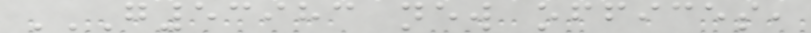G53983 NEW OFFICES,
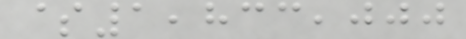$1,833,000
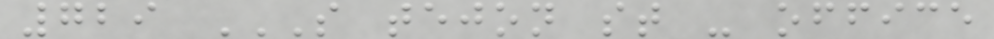729 S TEJON ST - OFFICE
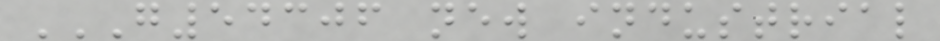G54306 NEW INDUSTRIAL
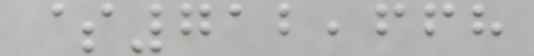$712,668
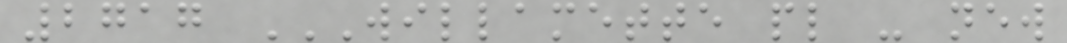2717 WILLAMETTE PL - NEW
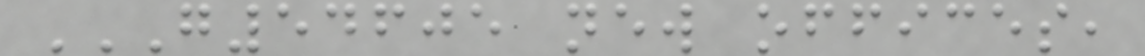G54605 NEW OFFICES,
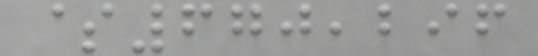$670,296
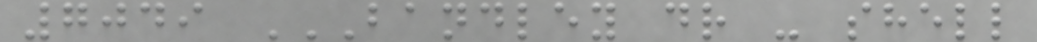7049 BANDLEY DR - SHELL
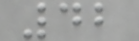42
